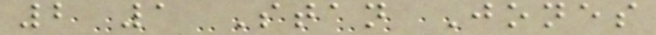2 1 Stan Jones
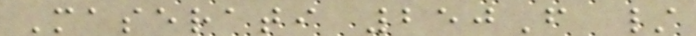Maserati 250F /
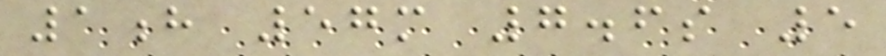1h 57m 7.6s 5
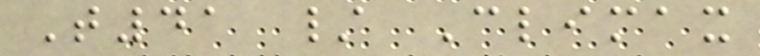T41 / Climax
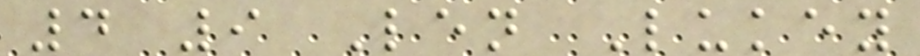4 9 Len Lukey
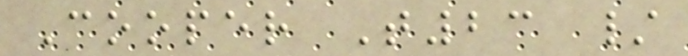Cooper T23 /
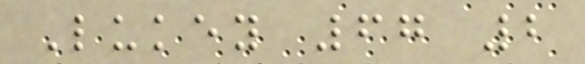Lukey 67 2
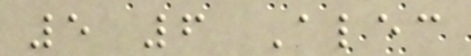5 6 Alec
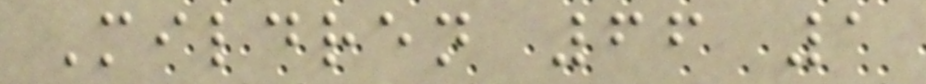Mildren 66 1
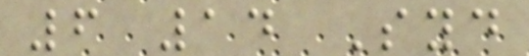6 14 Syd
